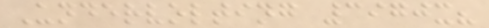Undervolting 3970x?
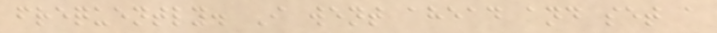frequently. I went ahead and set a
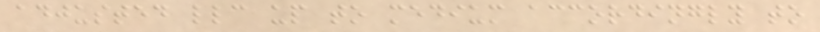adjusted llc up to medium accordingly to
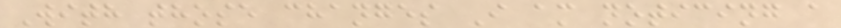With those changes I am noticing a
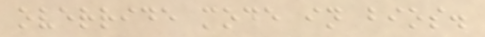override mode in bios.
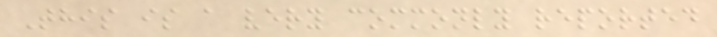This is a very commonly reported
